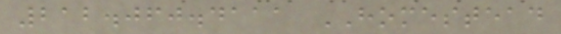212.060.4111 HOMESTEAD
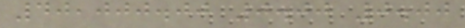40,000.00 0.00 0.00
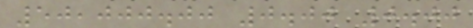50,000.00 0.00 0.00
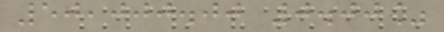50,000.00 0.00%
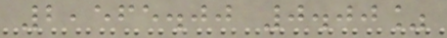2,565.00 0.00%
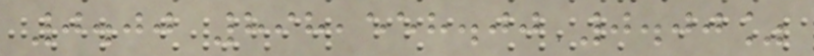0.00 898,558.00 0.00%
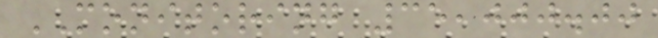MONITORING 35,000.00
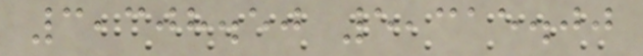3,308.50 5,315.00
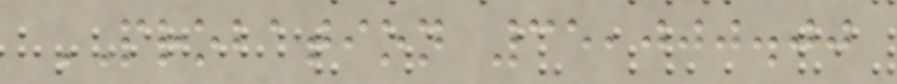PROBATION 35,000.00
